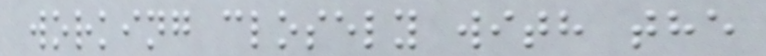working closely with the
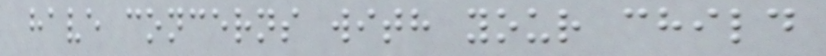have concerns with your child
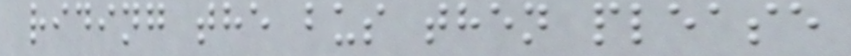riding the bus then please
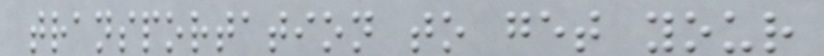transportation to get your
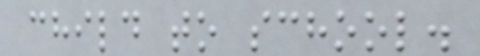child to school.
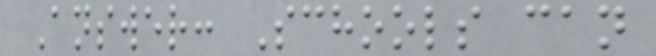Answer: Schools can
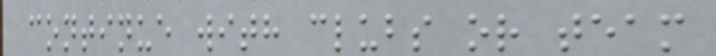continue with clubs or team
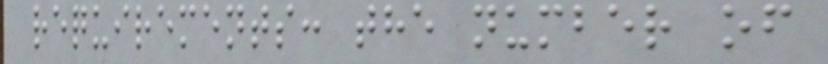requirements: the number of
